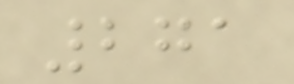271
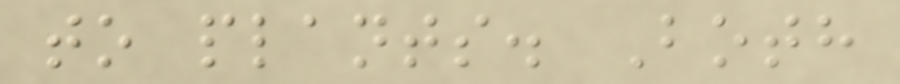to plants. Both
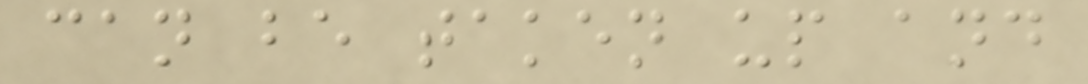can be taken up and
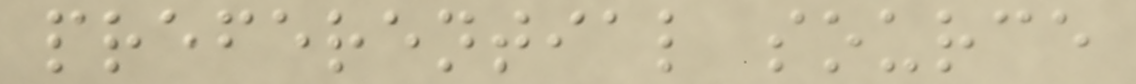preferential source
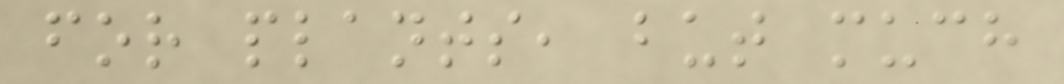for plants, but much
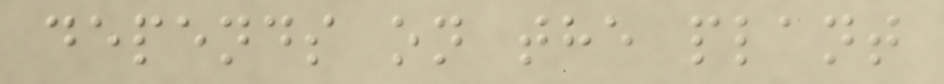depends on the plant
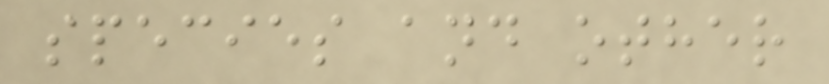species and other
